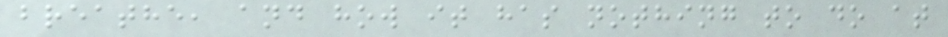breathe, and how it has nothing to do at
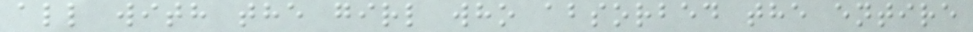all with the girl who absorbed the entire
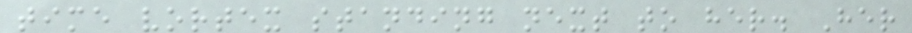time vortex standing next to her. Her
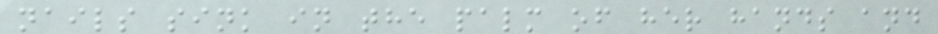nails sink in the palm of her hands and
